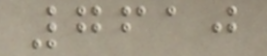7610
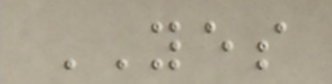YES
